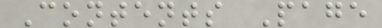Contents Page
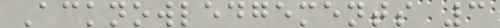Acknowledgements 3
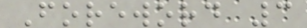Foreword 3
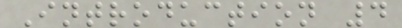Introduction 4
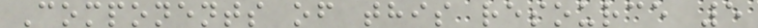Components of this resource 5
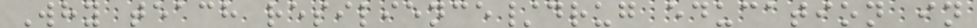Why teach resilience/drug education in
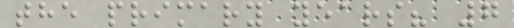the primary years? 7
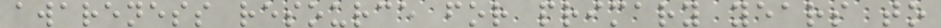awareness resource for primary years to
